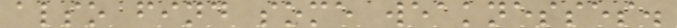also find some weaknesses.
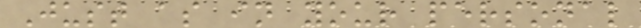Just as in your personal
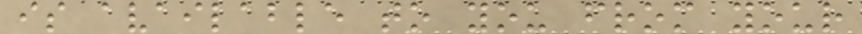is available to you from your
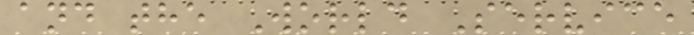and the World Service
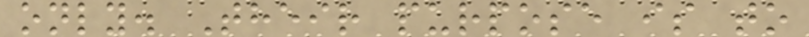only. Their purpose is to
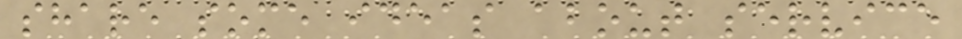share some ideas about service
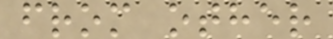from other
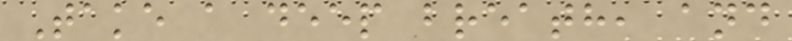Take a deep breath, and
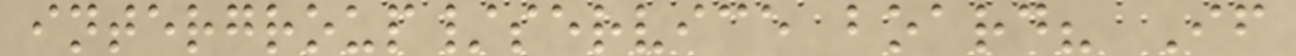intergroup/service board? If
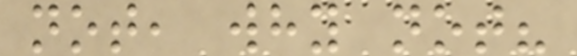not, why not?
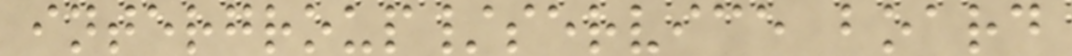intergroup/service board
